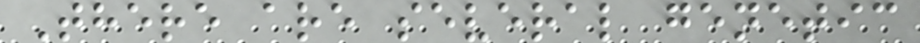There are several genetic
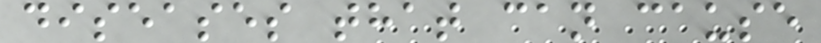diseases that can cause
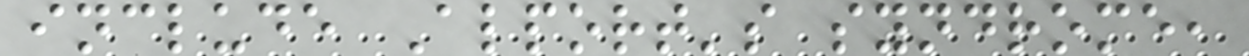include Alport's syndrome,
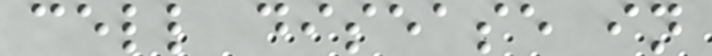cell disease in
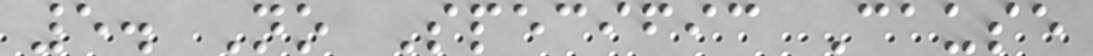5. No Specific Cause
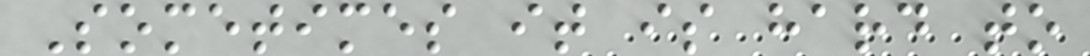Sometimes it is hard to
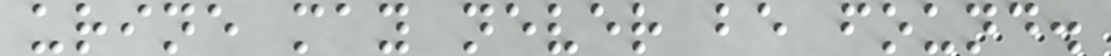urine may never be found.
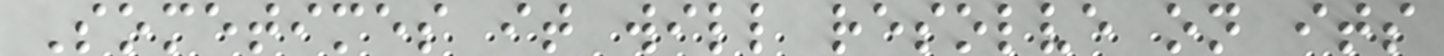Sometimes it will resolve on its
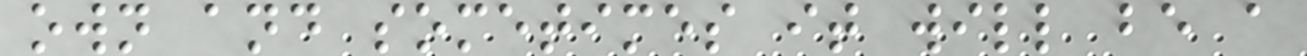own and sometimes it will be a
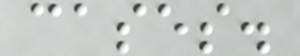cases.
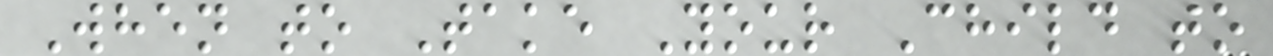When to Take Your Child to
